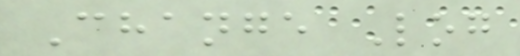Change Log
